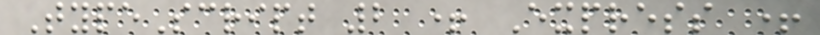TypeScript 2 + Express +
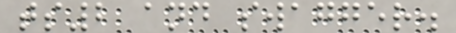ts2 and swagger.
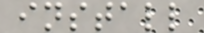install
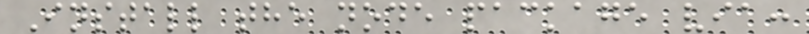Install the node package via:
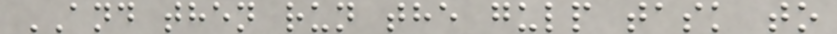AND then run the gulp task to
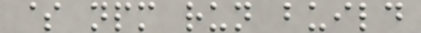$ npm run build
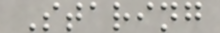Staring
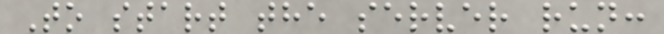To start the server run:
